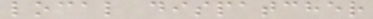local dispatcher
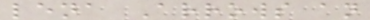lena Arrows an
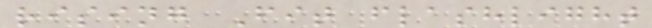rising Fit flashlight
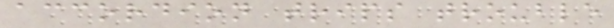accordion trips trouble
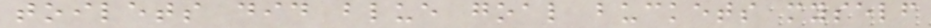toilets did blue goal buckets myself
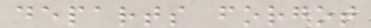departs forgot
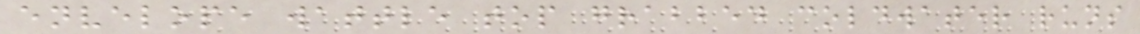envelope wattle top grabbed coldwater runs
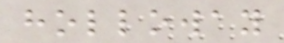holloway
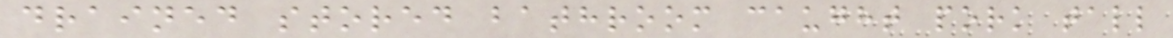drained stored bathroom caught pork tall
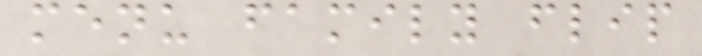menu family flip
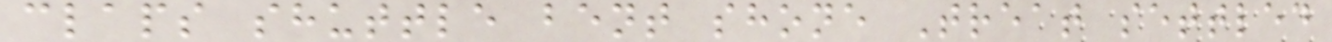claps shuttle bent shone Treat settled
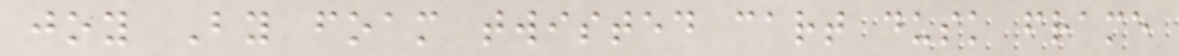joy By foam twisted cart dusk frame
